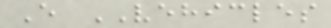E VEHICLES
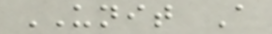UNIT A
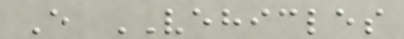E VEHICLES
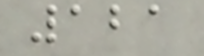121
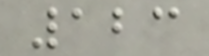123
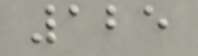125
